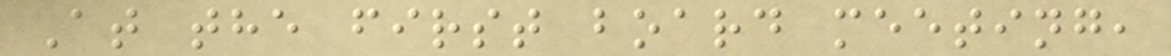At the first board meeting,
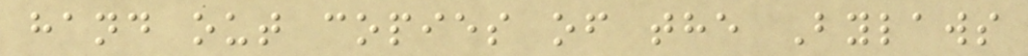hand out copies of the Bylaws
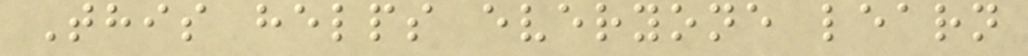This helps everyone learn
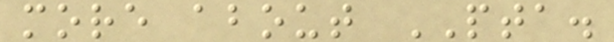more about PTA.
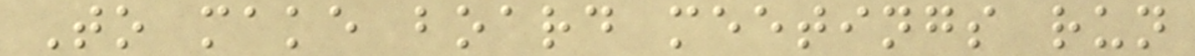To make board meetings run
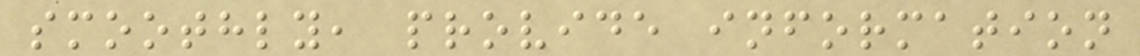smoothly, provide information
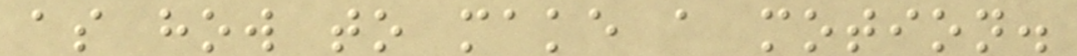as how to make a motion.
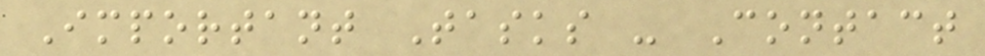Important Tasks - Contact
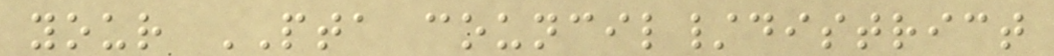your PTA council/district
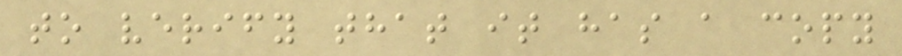to verify that it has a copy
